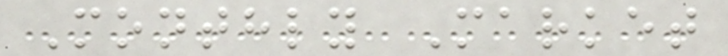Monthly Market
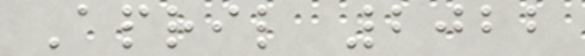April 2022
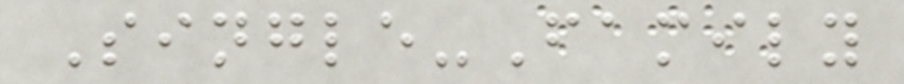Single-Family
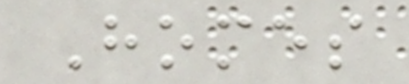Homes
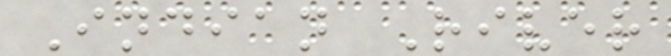Indian River
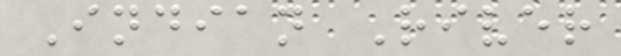Indian River
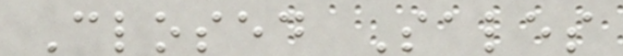Closed Sales
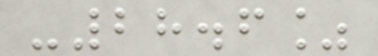-28.6%
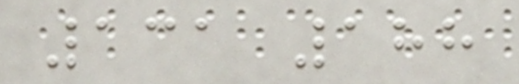131 188
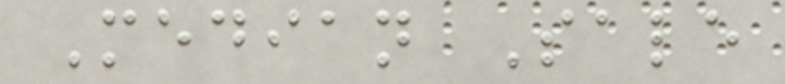Median Sale
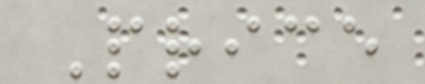Price
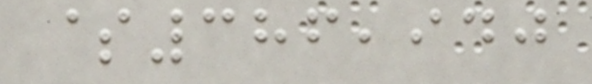$386,940
